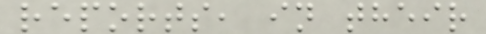reports, in their
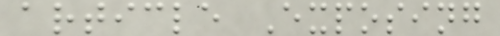article Exposing
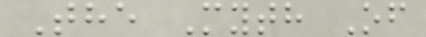The Myth Of
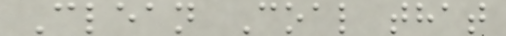Clean Coal that
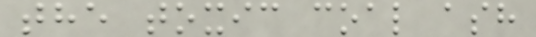the toxic coal ash
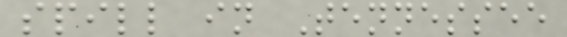spill in Tennessee
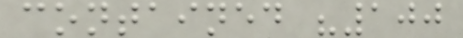contained "100
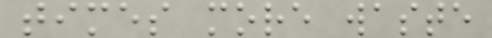times more waste
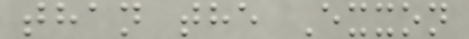than the Exxon
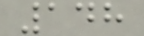148
